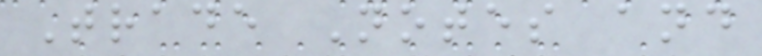Trade Notes and
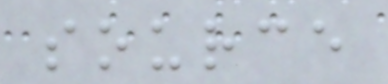source
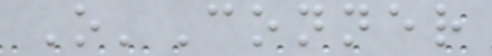O'Conner
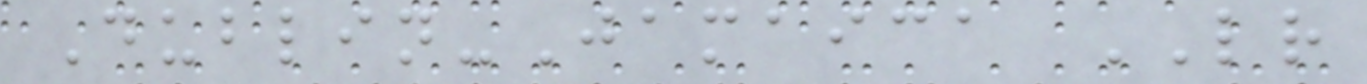Dublin-Jamaica LR
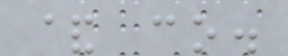& co.
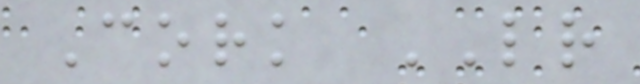Cork LR
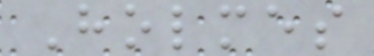Holmes
